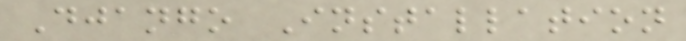Django Installation
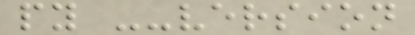py --version
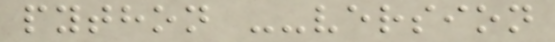python --version
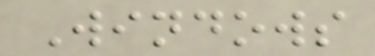Windows
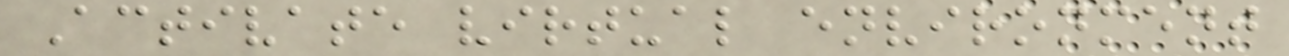Activate virtual environment
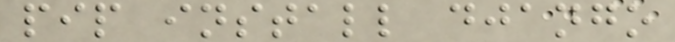pip install django
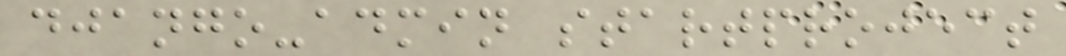django-admin startproject
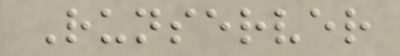Runserver
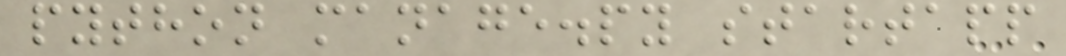python manage.py startapp
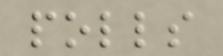polls
